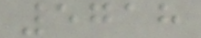5718
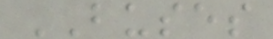BUSES
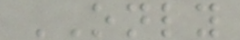ONLY
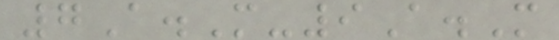7A.M-9A.M
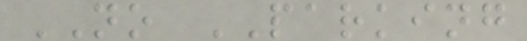NO PARKING
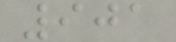901
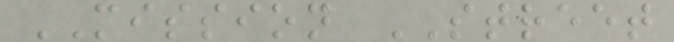MISSION STREET
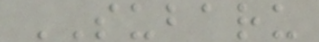SUBARU
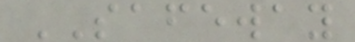SAFEWAY
